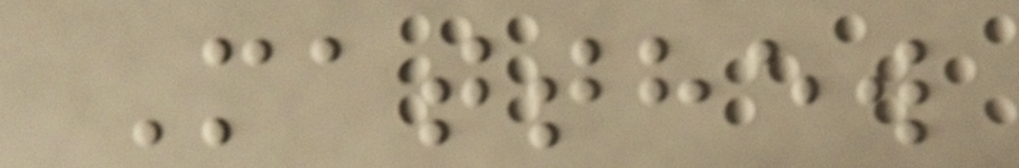Matthew
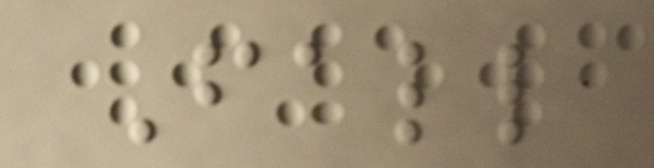Fall
